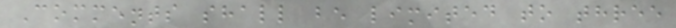Comments shall be limited to three
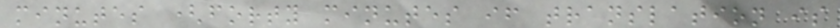minutes (forty minutes if translation is
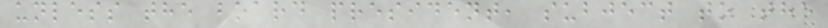unless the board president, subject to the
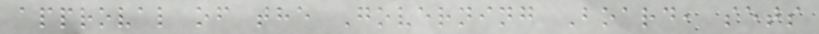approval of the Governing Board, sets
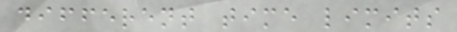different time limits
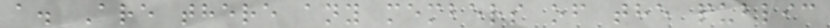a. Are there any members of the public
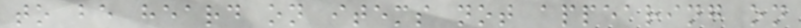to be heard on items not appearing on
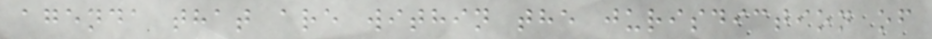agenda that are within the jurisdiction of
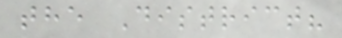the District?
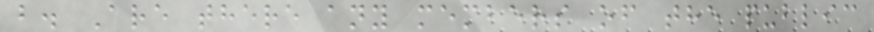b. Are there any members of the public
